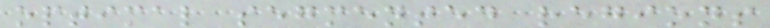optimal segmented regions
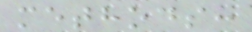methods:
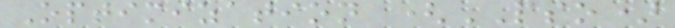Optimization (PSO)
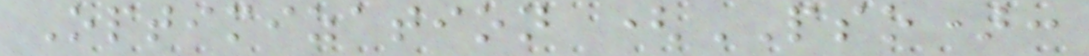Optimization (PSO):
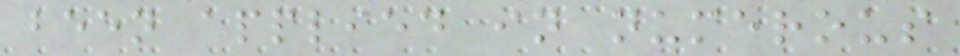been applied in numerous
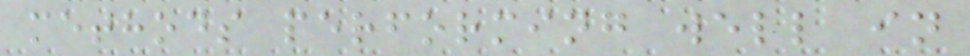methods performing well in
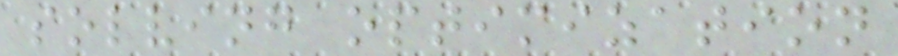solving optimization
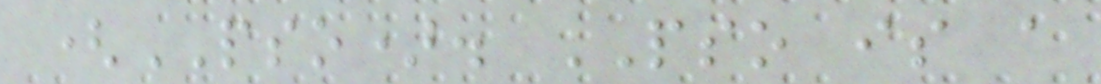(PSO). PSO is a
